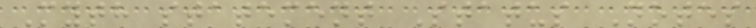Myth statement Status Notes
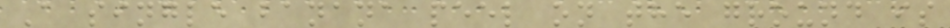A single banana peel on the ground is
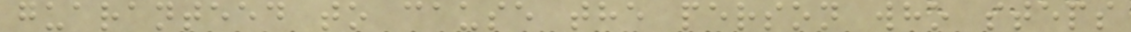guaranteed to cause the person who steps
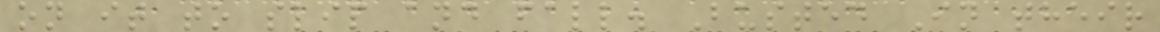on it to slip and fall. Busted In their
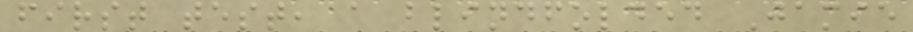first test, a blindfolded Jamie
